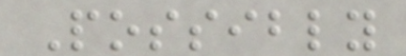Possibly
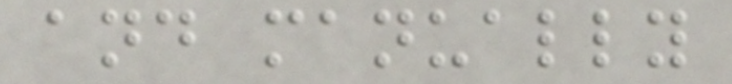and manually
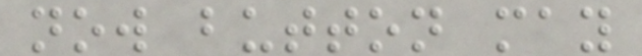now button may
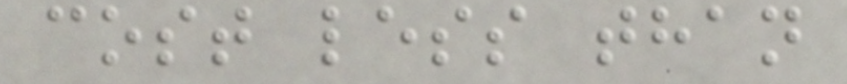cost less than
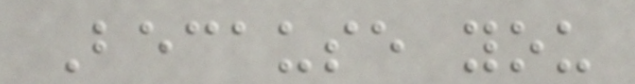Because you
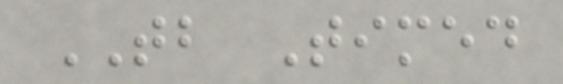TB Timed
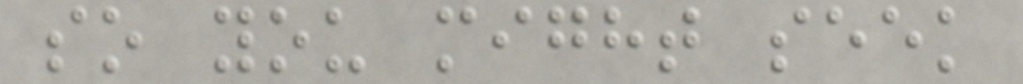so you might seek
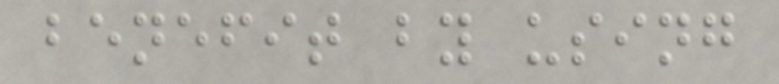benefit by using
